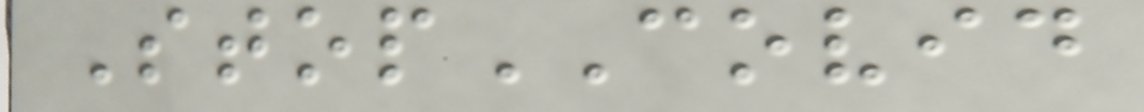StopCOVID
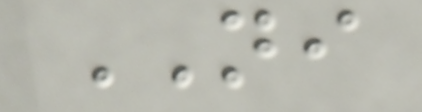NI
